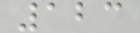123
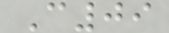C09
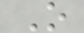O
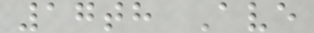17th Ave
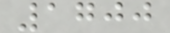1700
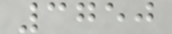3750
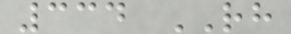334 RH
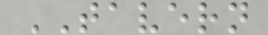TAVERN
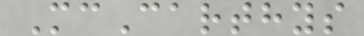McCarthys
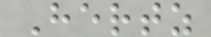Hertz
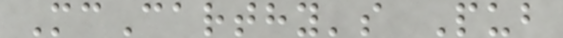McCarthy's Pub
